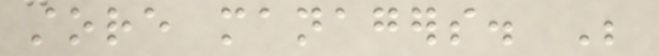store managers. Be
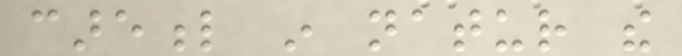careful in natur the
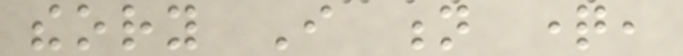theory I n question,
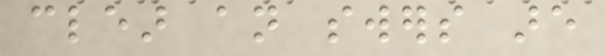clear an swers are
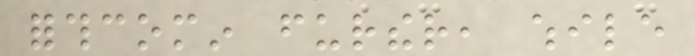forthcomin further, while
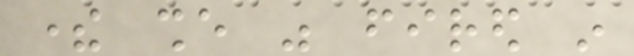there she was fired in
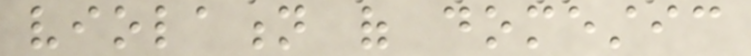violation of domestic
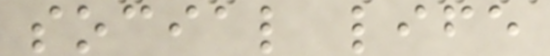social life
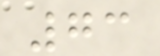73
